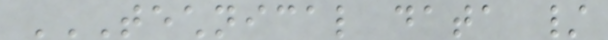TECHNICAL DATA /
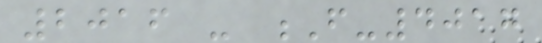2016 - F-4017
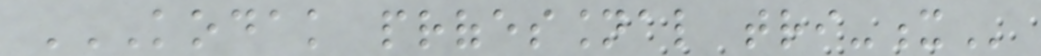KODAK PROFESSIONAL TRI-X
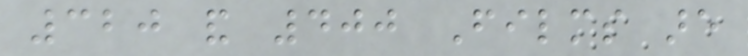320 and 400 Films are
